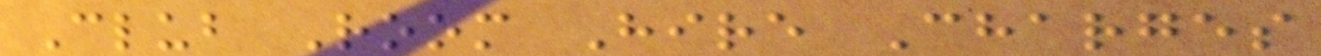Club Room Hire Charges
